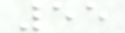55
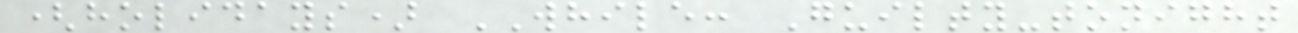(holidays) WHILE: Guilty-tonight
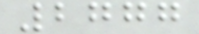2777
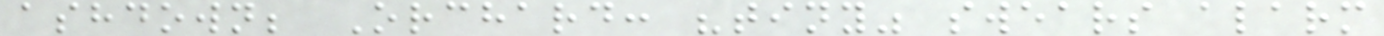ashdown; Orchard: "tiny" swears alarm
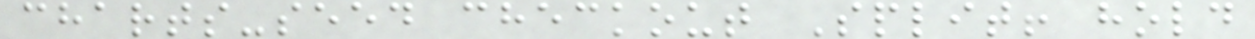charts-seed checkout Split! hold
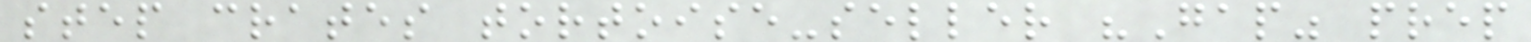step crates tortoise-seller "Gap" prep
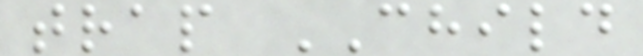trap CHILD
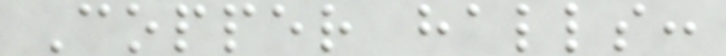Copper halls:
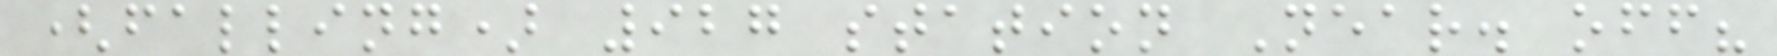(falling) 927 station Near. off?
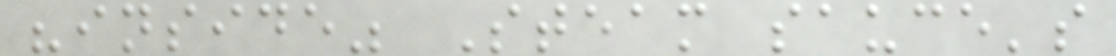"inside" Steam sauce's
